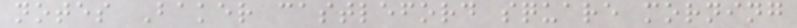notes Baker castleford square morning
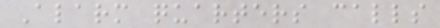Alarm quarters calls
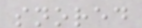snored
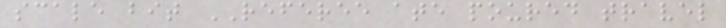scale bit REFEREE ate poured travel
